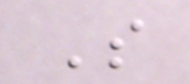S
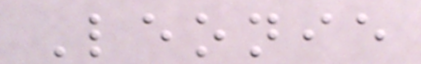Leonie
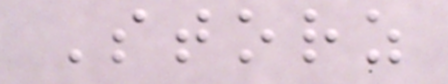Storz
